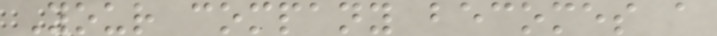Your company becomes a
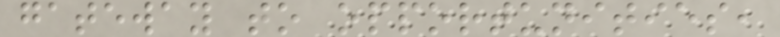gateway to opportunities,
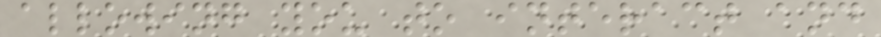allowing you to interact and
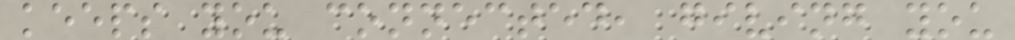keeps you connected, giving you
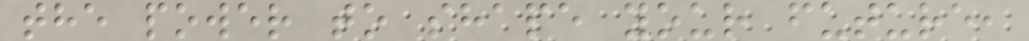the power to shape your future,
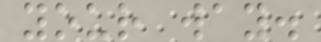your way.
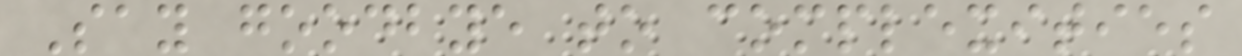Say goodbye to complexities
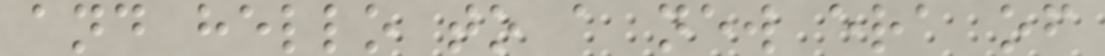and hello to a new era of
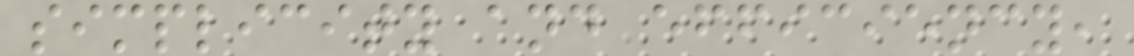simplicity and efficiency,
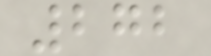272
